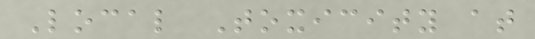Local Toxicity at
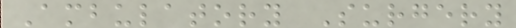Ambulatory Surgery
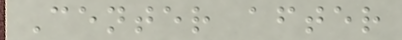Center after
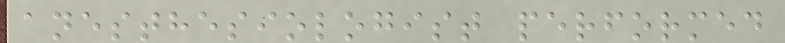anesthesiologist performed
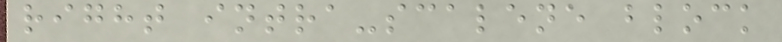right intra-scalene block
